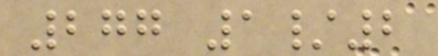277 1/2
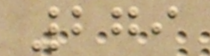279
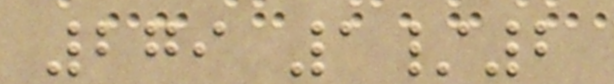279 1/2
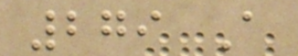279 A
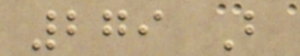279 B
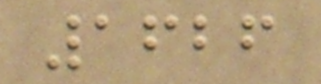1626
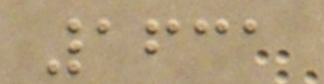1631
